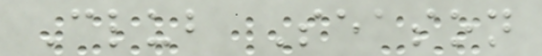Club Season
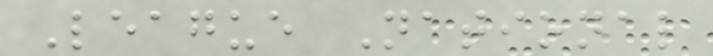League National
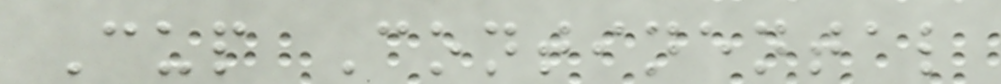Cup Continental
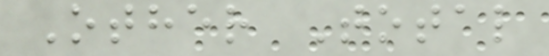Other Total
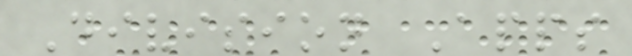Division Apps
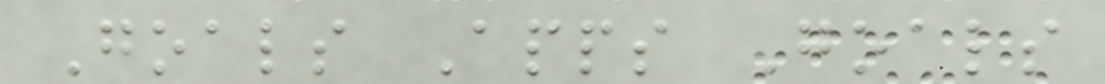Goals Apps Goals
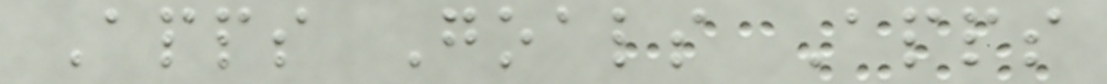Apps Goals Apps
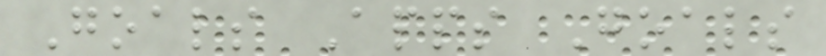Goals Apps Goals
